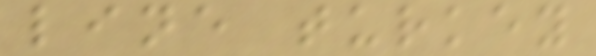line turkey
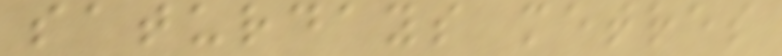saturdays metres
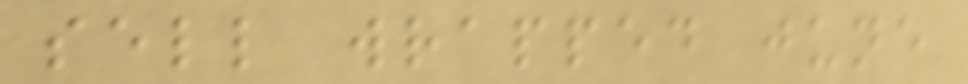sell wrapped june
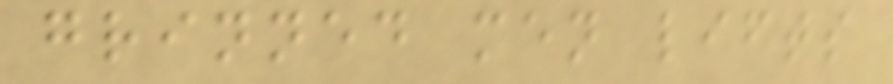grinned men lifts
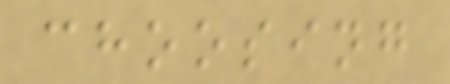choosing
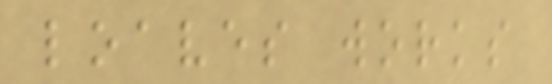loaves works
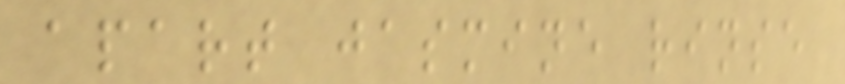apart jasmine rinse
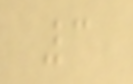3
